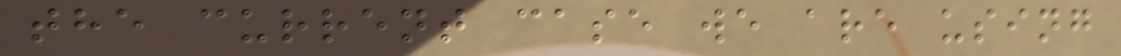the current case we are using
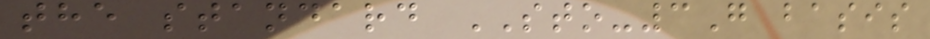the standard STO-3G basis
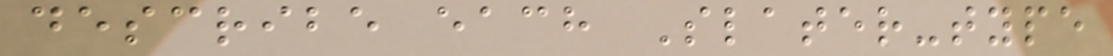describe each Slater-type
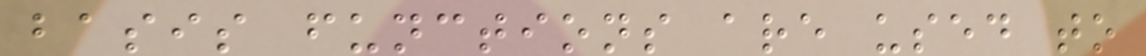basis functions are used to
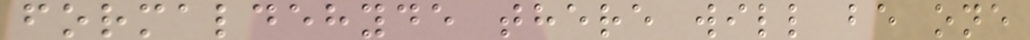formaldehyde there will be one
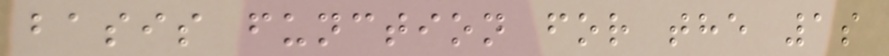basis function for the 1s
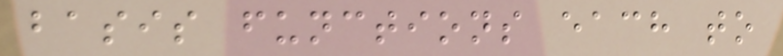basis functions each to
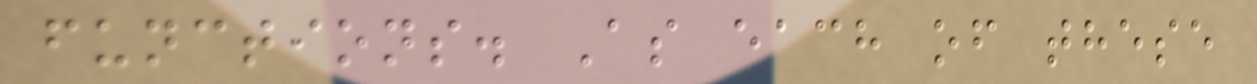functions. As each of these
